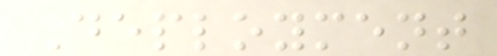Deployment
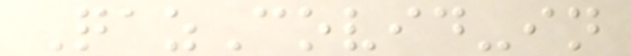QazCovid-in
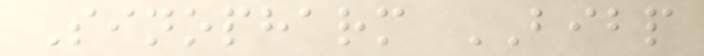Sinopharm BIBP
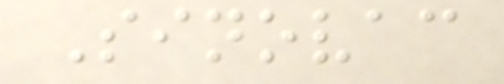Sinovac
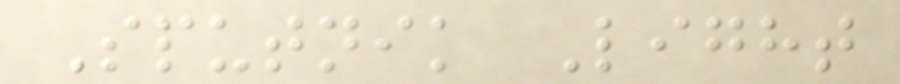Sputnik Light
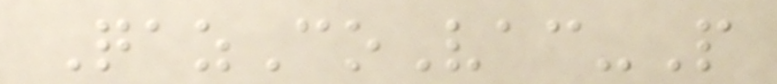QazCoVac-P
